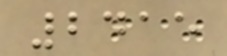2415
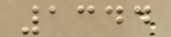1344
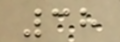38
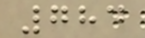784
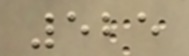525
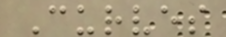Curves
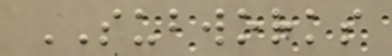SUBWORKS
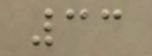33
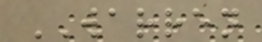WARREN
